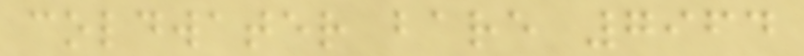coldwater bare 7964
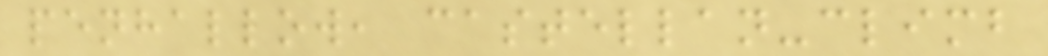penhallow, castellan-climb
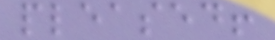pleased!
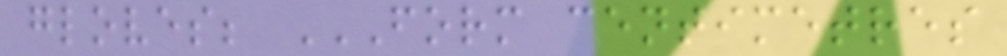gloves; FORM CENTIMETRES
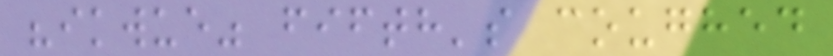"ikwue" fifth's coughed
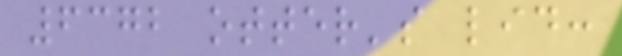6372 otter's lid:
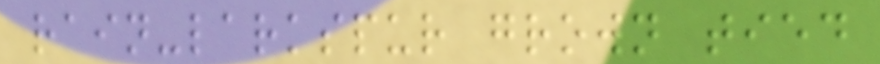rain-larkspur grown tied
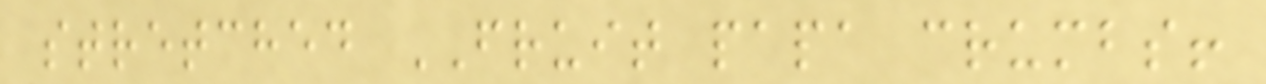stretched FRUIT papa crumbs!
